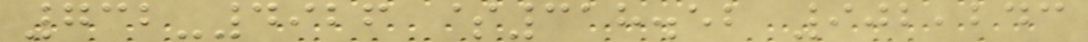732-4926 $318.52 902,243
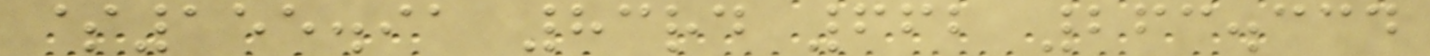$155.91 83rd 662 263.334
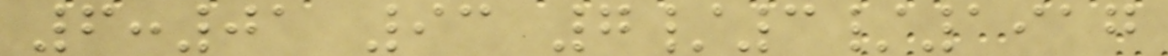6:01 93 7/3/1917
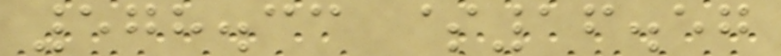578.33 $16.57
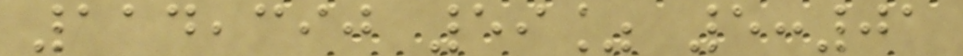114,390 59% 5:01
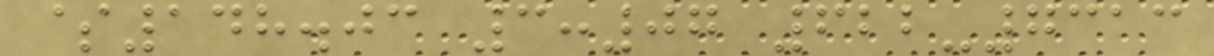$148.03 3:07 622-7313
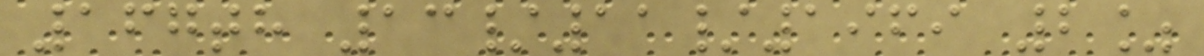167th 13/11/1969 2%
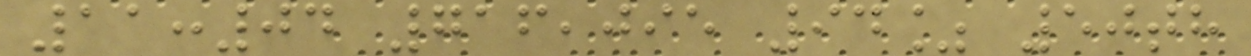11:04 716,095 94% 50th
